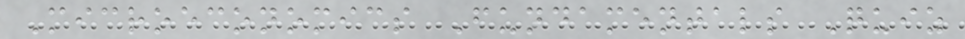Microeconomics Fundamentals Quiz
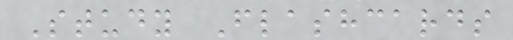Study Flashcards
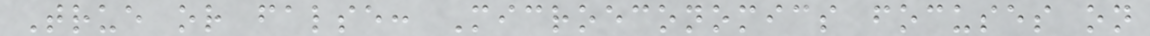True or false: Microeconomics focuses on
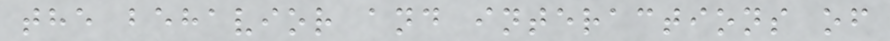the behavior and interactions of
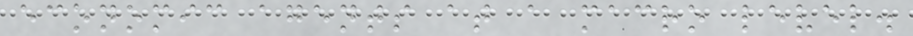economic agents at a macro level.
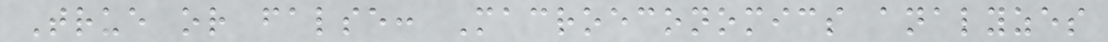True or false: Macroeconomics analyzes
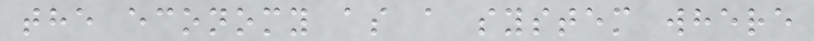the economy as a system where
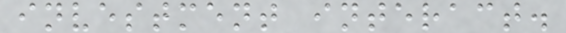investment interact.
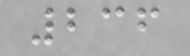236
